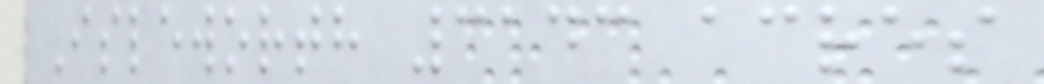Isleworth 3143 acres
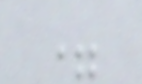=
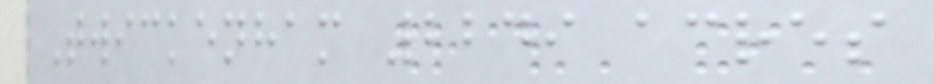Twickenham 2249 acres
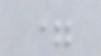=
